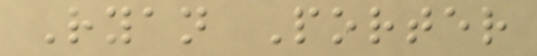Ryan Porter
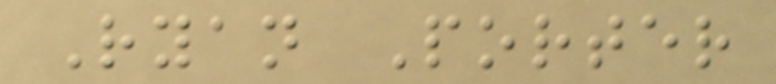Ryan Porter
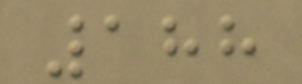188
